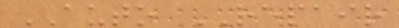AUTO REPAIR
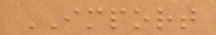IMPORT
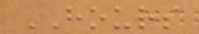HOURS
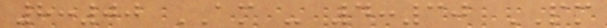8:00 AM - 4:30 PM
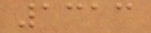1313
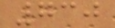730
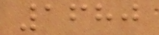1680
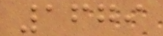1679
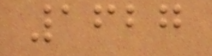1627
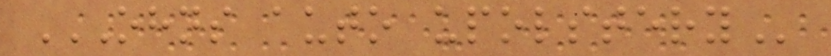OHNS AUTO UPOLSTERY
